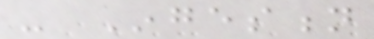- Ingestion
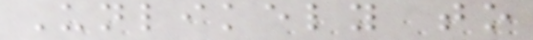Unlikely to
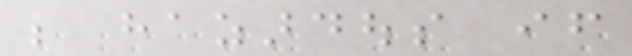be hazardous if
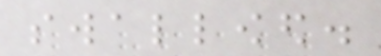swallowed.
